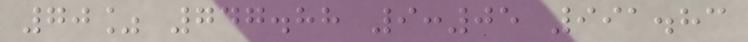70% 747.88 9:05 991.83
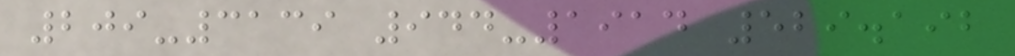209-3139 944-1914 529.192
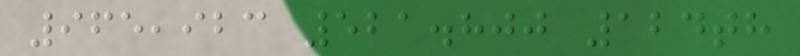965,923 521.800 124th
